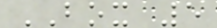BOX 5
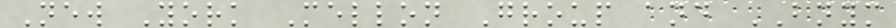New York Mellon Group and BNYM
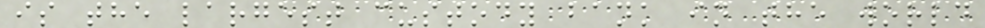is the largest custody bank in the world
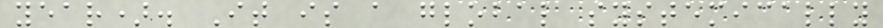year). It is a global systemically
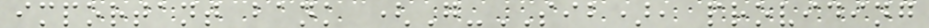important bank (G-SIB), providing
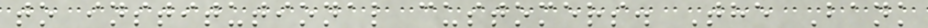to institutional customers. The Bank
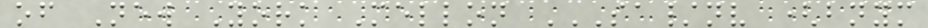of New York Mellon SA/NV (BNYM
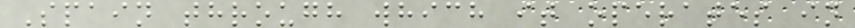Spain through which it operates in
